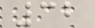32
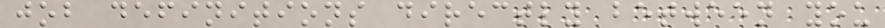job definitions directly between you
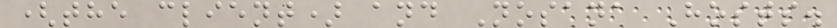(the client) and Nosana Hosts.
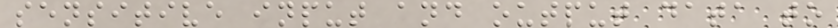sensitive input and output data to
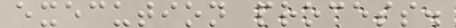execution process.
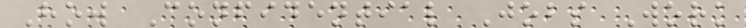How Confidential Jobs Work
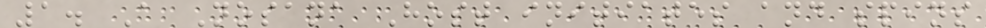1. A Nosana Host initiates and spins
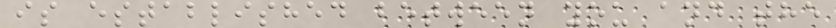is established between you and the
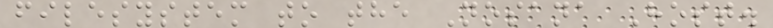filesystem to the Nosana Host.
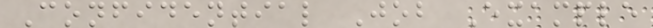Confidential Job Example
